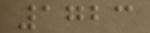1723
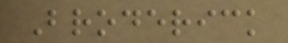Broderick
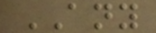ANY
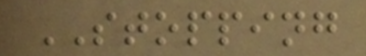STOPPING
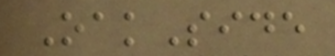OakSide
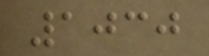1030
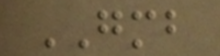GMB
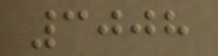3008
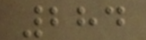284
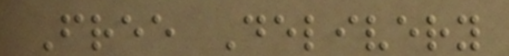Free Delivery
